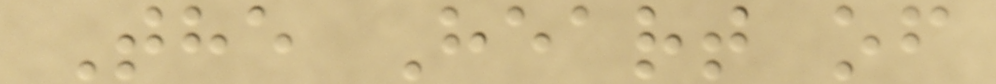The Heart of
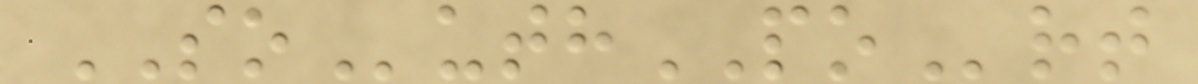SOuthPOrt
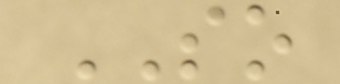SO
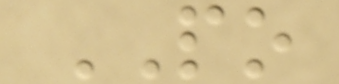PO
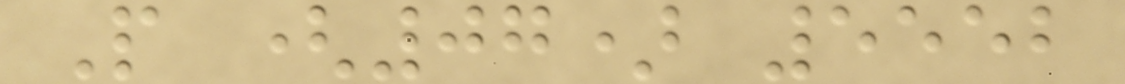P (07) 5552
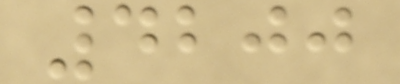4200
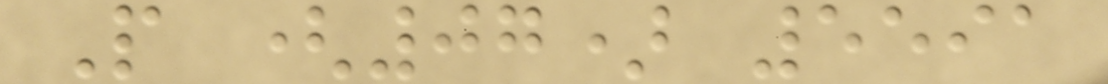P (07) 5591
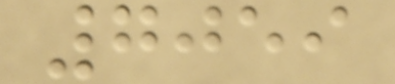7059
